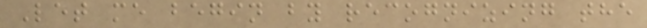Let me begin by recognizing the
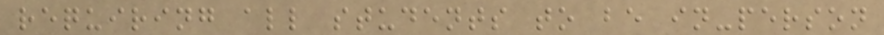requiring all students to be in-person
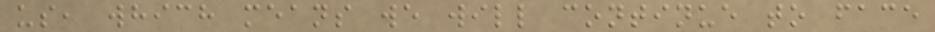us, which means we will continue to face
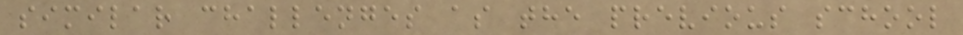similar challenges as the previous school
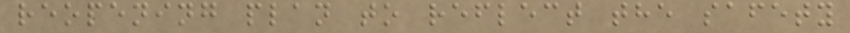reopening plan to reflect the safety
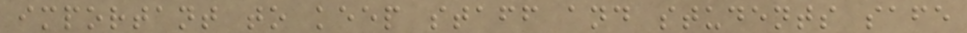important to keep staff and students safe
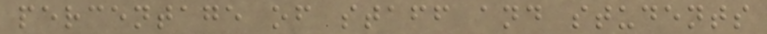percentage of staff and students
